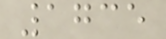1735
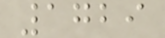1729
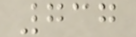737
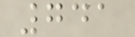741
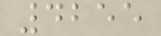4255
